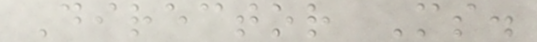Director Ms.
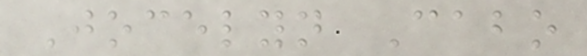Jocelyn Cabo
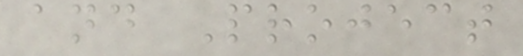and Project
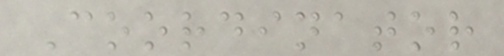Coordinator
